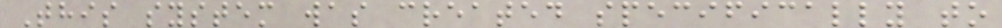This system was created specifically to
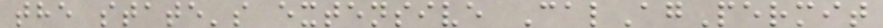the state's extensive CalAgPermit
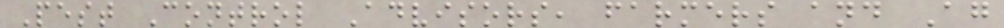Pest Control Advisors, farmers and Ag
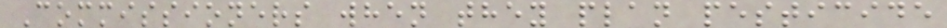Commissioners when they plan pesticide
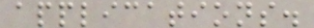applications.
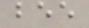bee
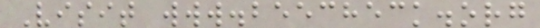Visit www.beecheck.org
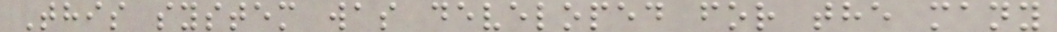This system was developed for the many
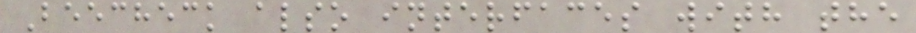Beecheck also interfaces with the
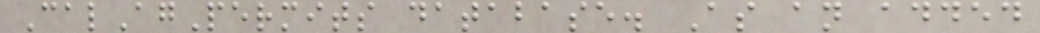CalAgPermits database. As an added
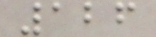126
